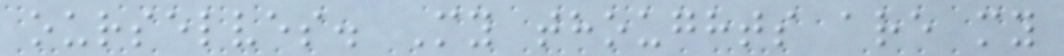ourselves. My thoughts are my
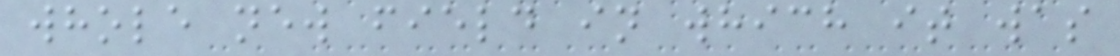whole new field in which it was
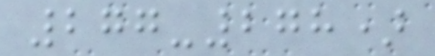277-278)
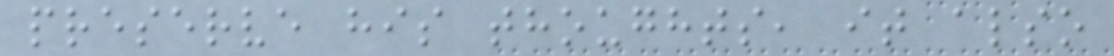preserve his thoughts, it also
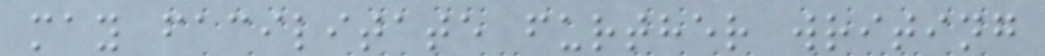may facilitate further writing
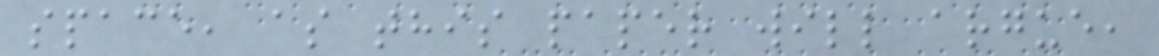space, as this paper will argue,
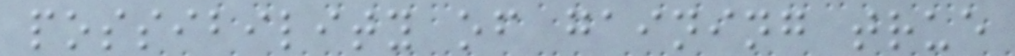possibility of gaining true
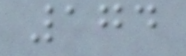174
